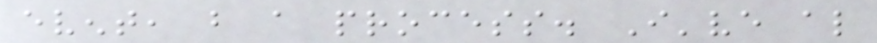event, but a process. I've also
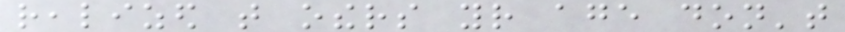realized that others your age don't
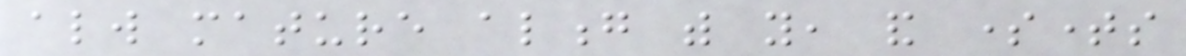always mature along with you, and sometimes
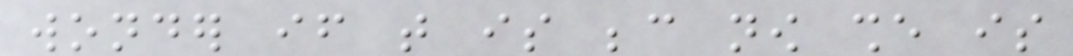wonder if that is because now she is
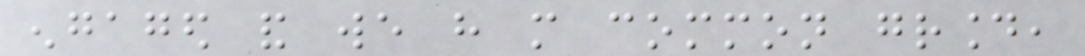engaged and we have more common ground,
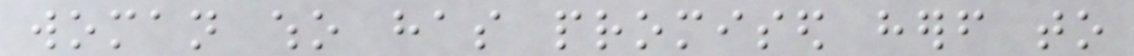woman who has promised herself to
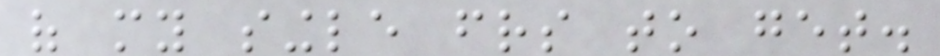of my single friends to get.
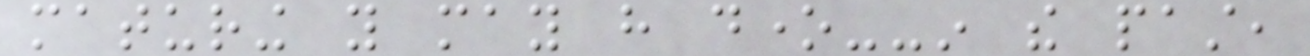maturing you may have done--in the past,
